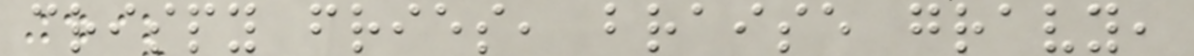crispy fries, braise gravy,
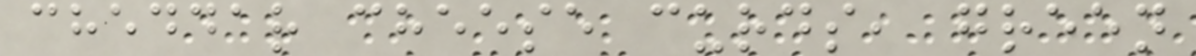cheddar cheese curds, green
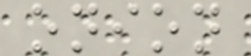onion
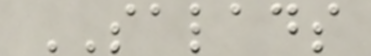SALADS
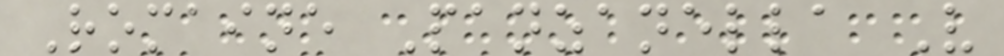Romaine Panzanella V
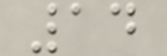14
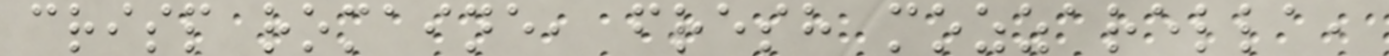crisp romaine, fresh mozzarella,
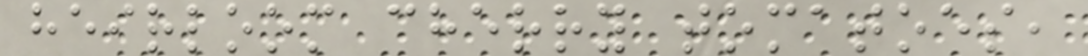heirloom cherry tomatoes,
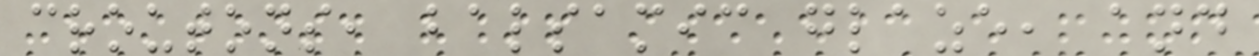croutons, balsamic glaze, and
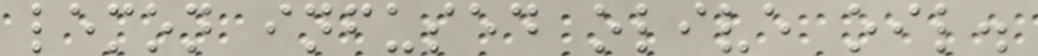lemon infused olive oil.
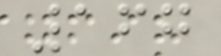167
